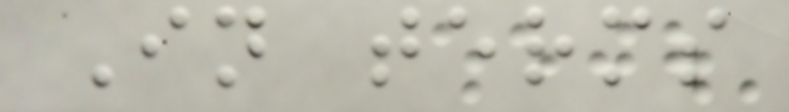In terms
